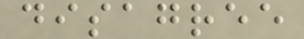disagree
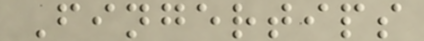Fingertips
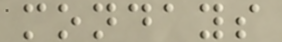mondays
